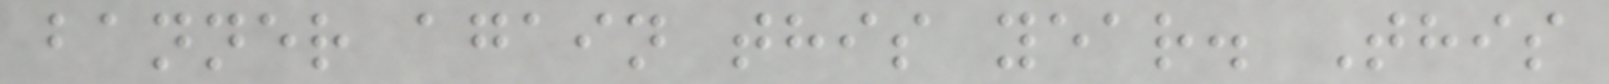banner again this year. This
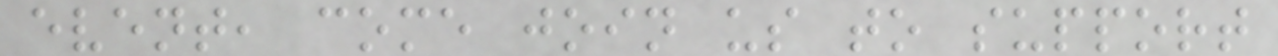event, come join us to support
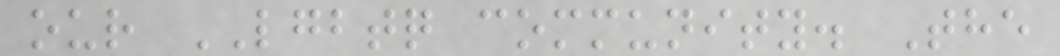our LGBTQ community. The
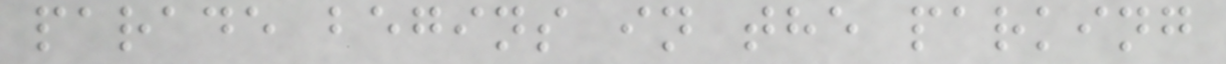parade begins in the parking
